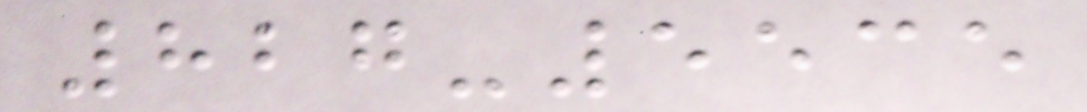827-5535
